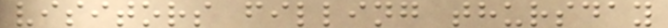visitors filling thursday
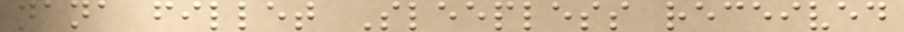nana fillet Sleepless received
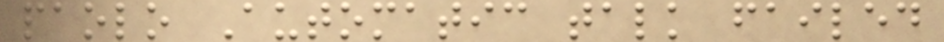paolo Automatic talk failed
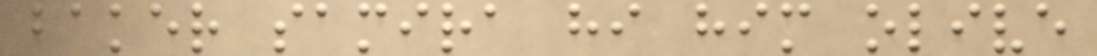baker samira hi him olive
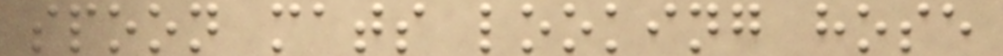spoon mats looking hose
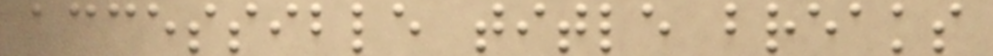accessible title breaks
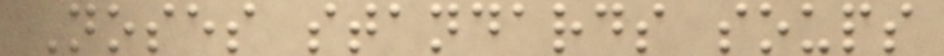Noses standards soups
